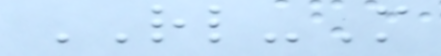RL-M
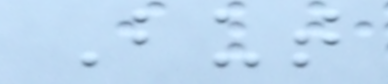But
